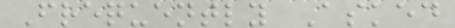Frequently Asked
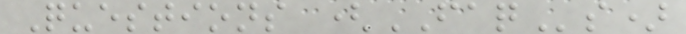Questions (FAQs)
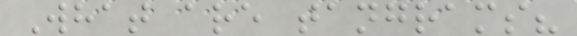What are tangrams?
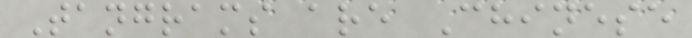Tangrams are Chinese
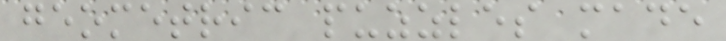geometric puzzles made
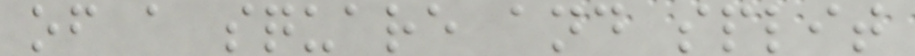of a square and split
